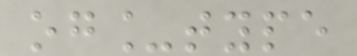og_type
